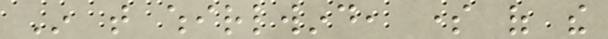In that whirlwind, some of the
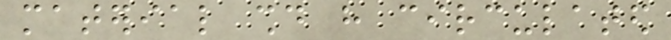material should have circulated
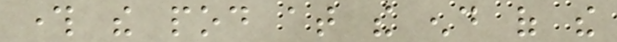through the pod at the end of the
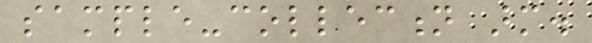sample-collection arm.
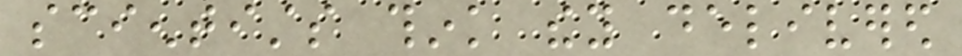scientists think they delivered
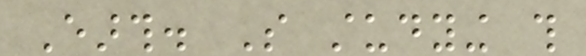Earth. So studying this
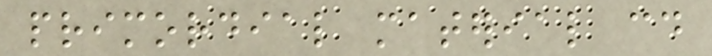primordial material could
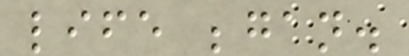life began.
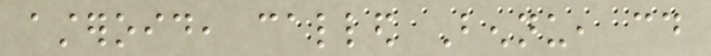asteroid, called Bennu, could
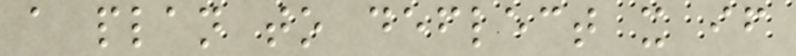a plan to deflect it if
